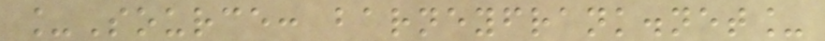_Source: barneyfrank.net_
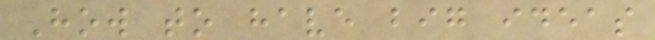How to have big ideas
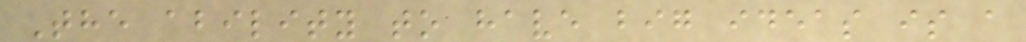The ability to have big ideas is a
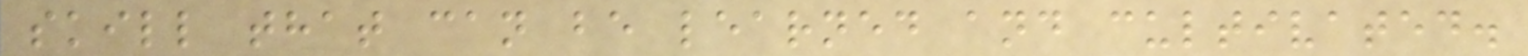skill that can be learned and cultivated.
